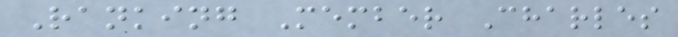Ranking Member Charles
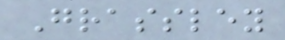Grassley
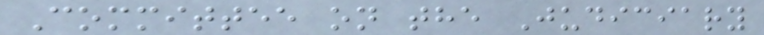Committee on the Judiciary
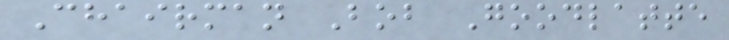Chairman Bob Goodlatte
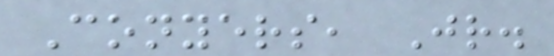Conyers, Jr.
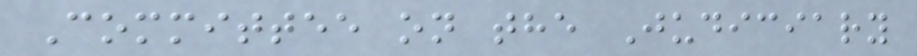Committee on the Judiciary
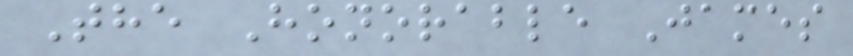The Honorable James
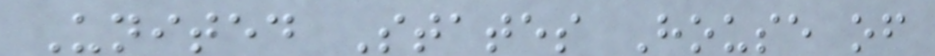United States House of
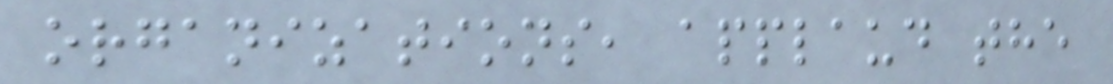organizations, applaud the
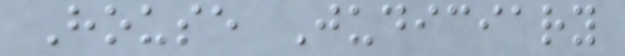House Judiciary
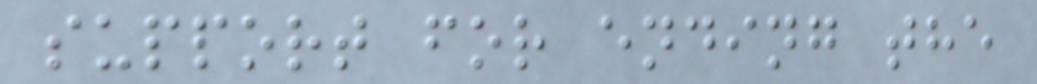support for ending the
